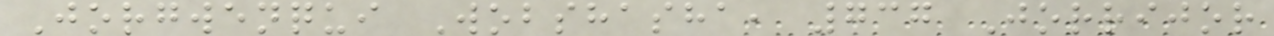Jorgwenqui Wobshasha, 737 Jorrijor
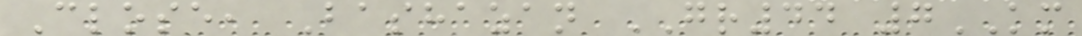Close, Bashazan GR44 7KM
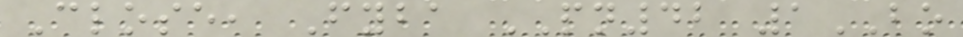Close, Fyba PN42 1BO
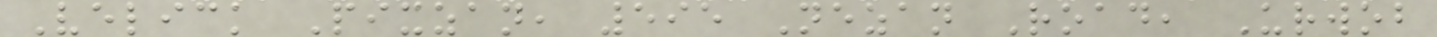Velick Pixzan, 595 Nezan Road, Urwob
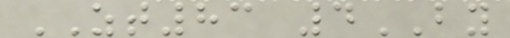ZT83 4BY
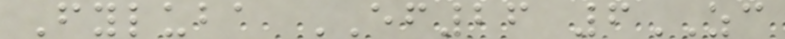Fyluba EF26 6ZC
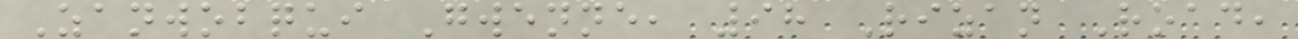Zanwobqui Gwenne, 98 Rizan Road,
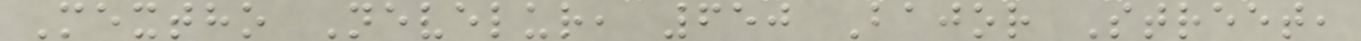Mextho Nevelur, 650 Bajor Street,
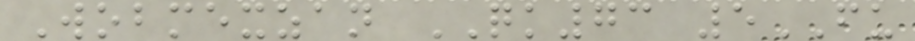Wobmexzan QK73 5FU
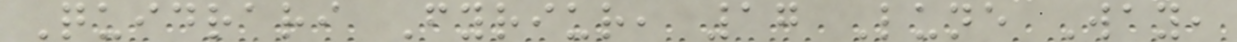Quidrari Fyriur, 17 Lune Way,
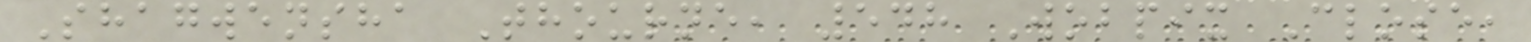Shagwensha Thourne, 548 Wobpix Close,
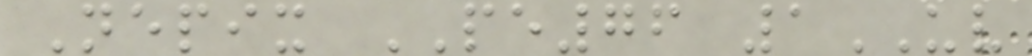Nepix PE76 1UV
